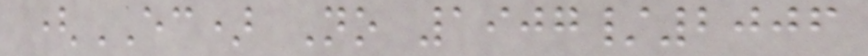(EC) No 1907/2006
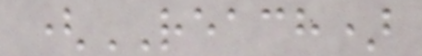(REACH)
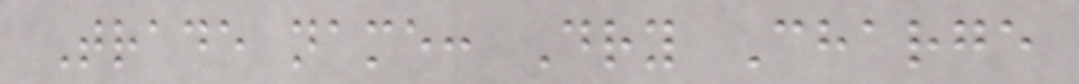Trade name: Dry Charge
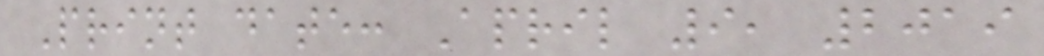Print date: April 9, 2019
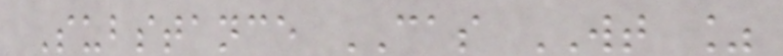Substance CAS WT %
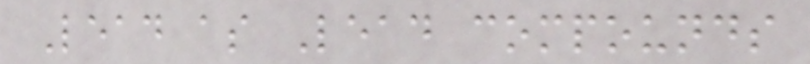Lead as Lead compounds
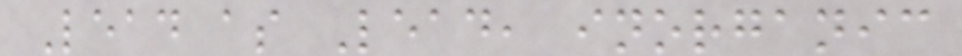Lead as Lead, inorganic
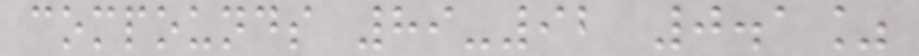compounds 89-92 0.1%
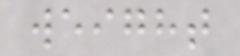weight
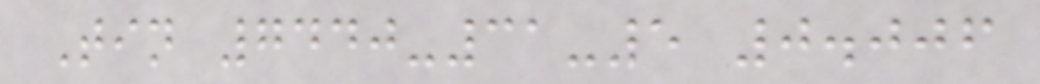Tin 7440-31-5 0.006
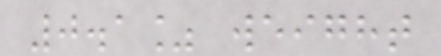0.1% weight
